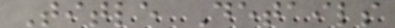Title Details
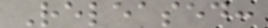Released:
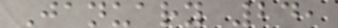January 24,
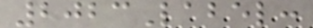2023Label:
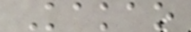Kakao
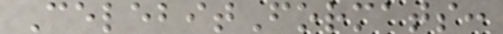CelebitFormats:
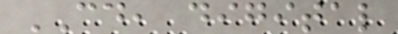CD, digital
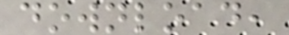download,
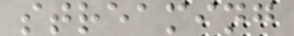streaming
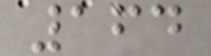164
